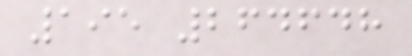195 264648
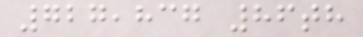727,837 86th
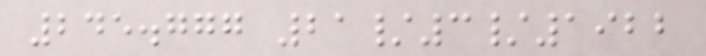245.777 21/3/1922
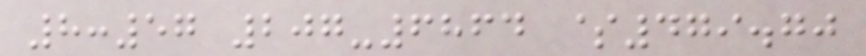8:57 207-6864 $479.70
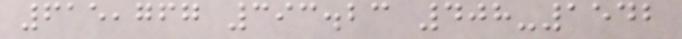615,767 393.23 408-1542
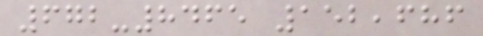672-8465 152,686
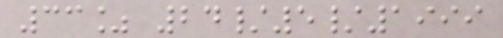33% 24/5/1999
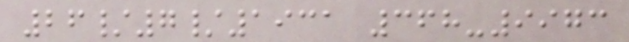26/7/1931 368-9973
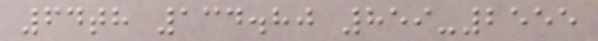64th 134.80 859-2555
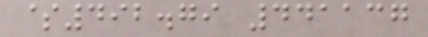$492.79 441137
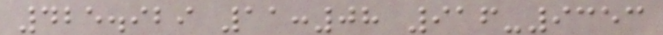425.929 11:08 916-9353
